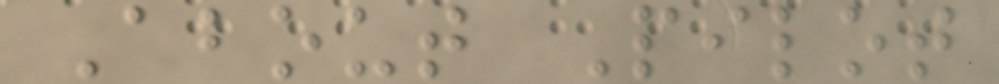About Pilot
